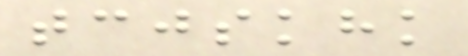tcjskhk
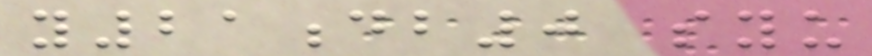y21db0 syu
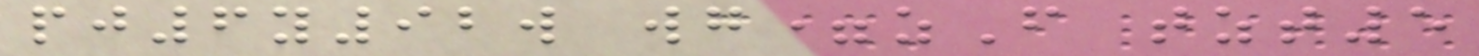pj6y92w wg=zF tzt5
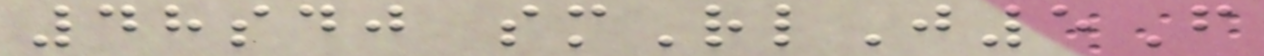48sdj smRlJ5F
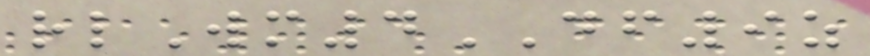rlWm4DF9z
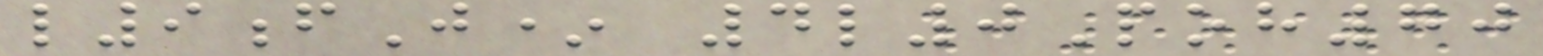l9fJ* 4l0Poh70
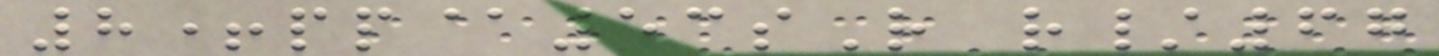8+pp@53sR r/67
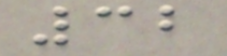32
